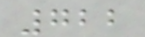722
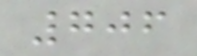706
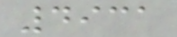4931
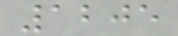1205
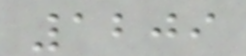1209
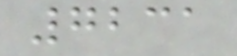7231
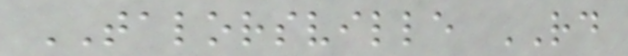TALORSVILLE RD
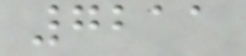7211
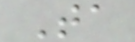Ta
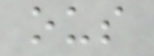ous
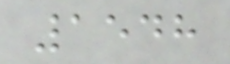1548
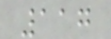117
